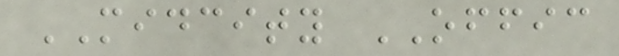MIDCITY OFFIC
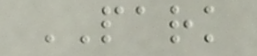PARK
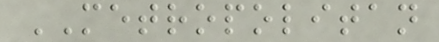METROPOLITAN
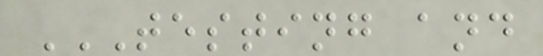TESTING AND
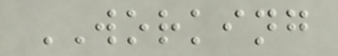WORKING
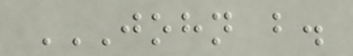JOHN B.
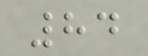84
